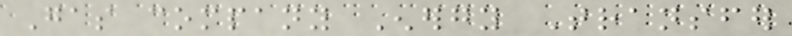Gas company Energy Transfer
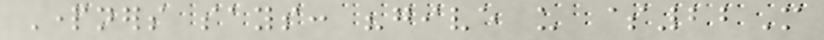Partners says: "give us $22M
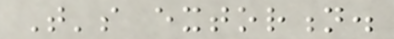That's extortion.
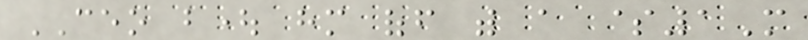CEO bought him off with a $1M
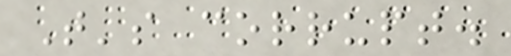That's corrupt.
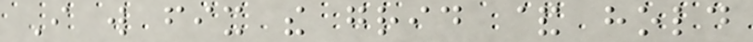I will fix the grid & hold
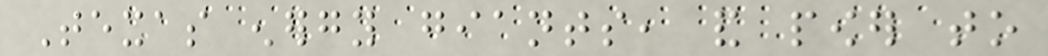Texas energy giants, and power to
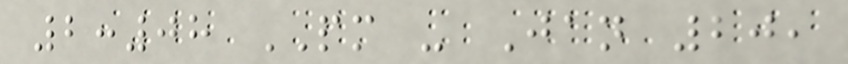2:08 PM - Jan 20,
